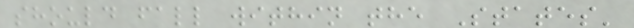should fall within the States'
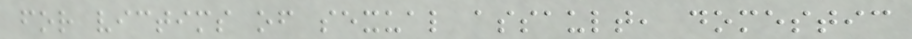for victims of sexual assault, domestic
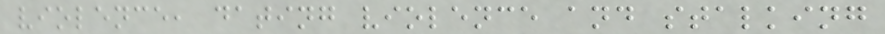violence, dating violence and stalking
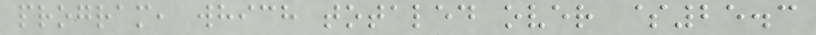program, which totaled over $25.3
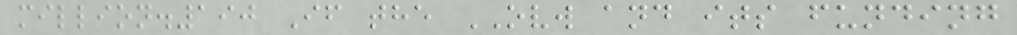million.190 If the OVW and its funding
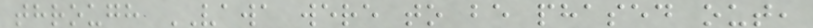through VAWA were to be phased out,
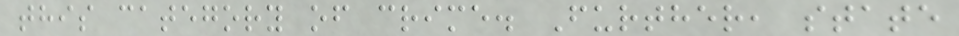this category of crime. Further, state
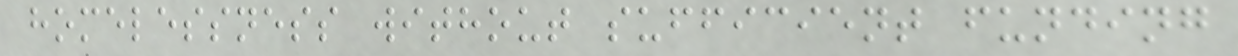homelessness without sufficient funding
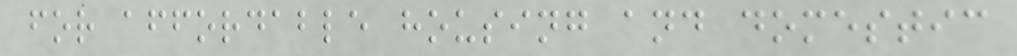for affordable housing and domestic
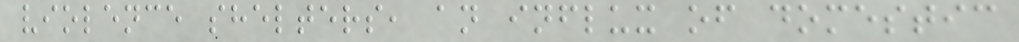violence shelters, an influx of domestic
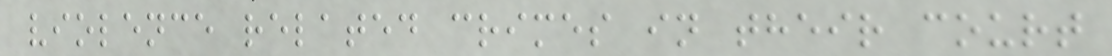violence related crimes in their court
